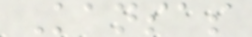Kansas
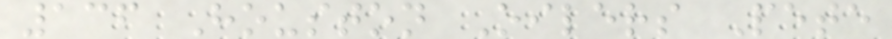136 Houston Oilers Pete
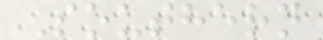Southern
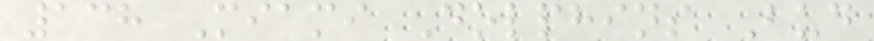138 Miami Dolphins Bud
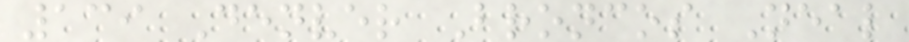139 Denver Broncos Neal
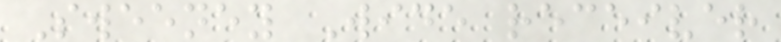Sweeney Wide receiver
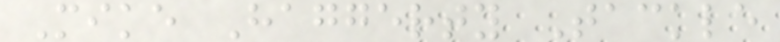Mike Haggerty Tackle
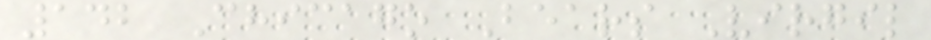142 Chicago Bears Virgil
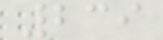239
